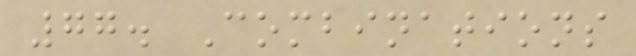77. Combinations
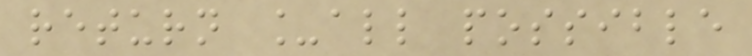return _all possible
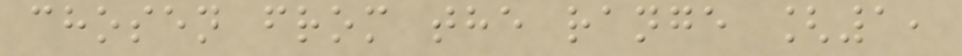chosen from the range [1,
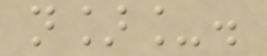n]_.
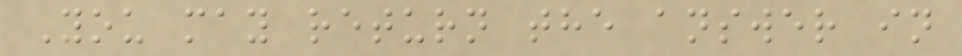You may return the answer in
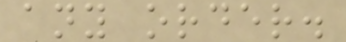any order.
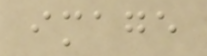image
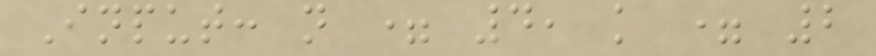Input: n = 4, k = 2
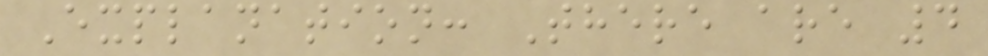Explanation: There are 4
